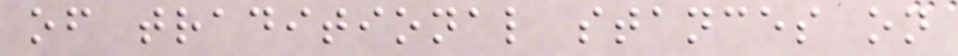of traditional stances on
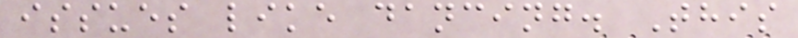issues like dancing. This
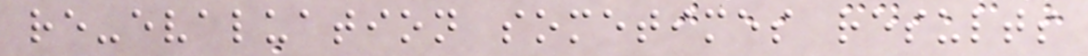re-evaluation sometimes results
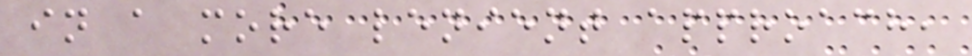in a more lenient approach,
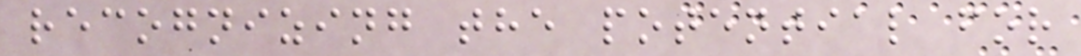recognizing the potential for
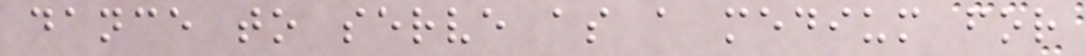dance to serve as a medium for
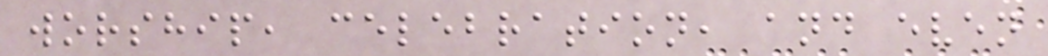worship, celebration, and even
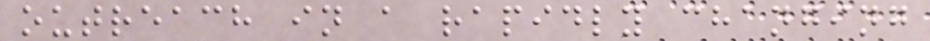outreach in a rapidly changing
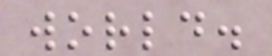world.
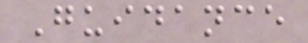Guidance
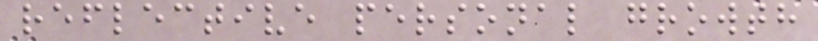reflective personal growth
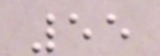55
